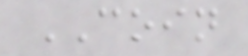COIN
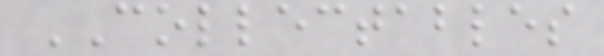COLLECTABLES
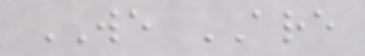WE ARE
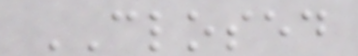CLOSED
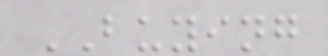BUYING
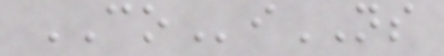COiNS
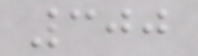300
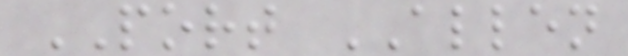PORT ALLEN
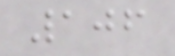106
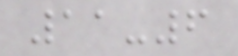11-6
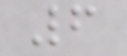6
